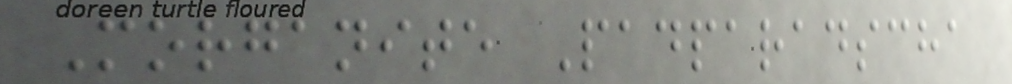Morganite Padparadscha
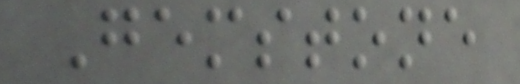Gemstone
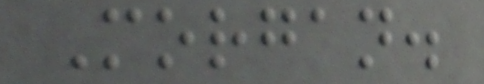Morgan.
